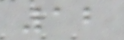12
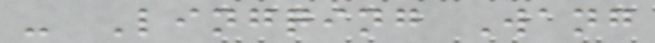- Lingqing Wang
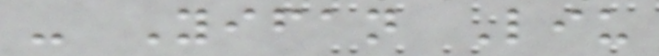- Yifan Liu
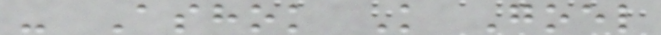- Ashok K Goel
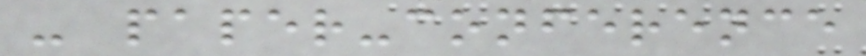- paper-conference
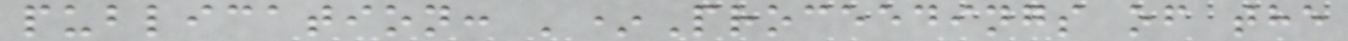publication: '*Proceedings of the
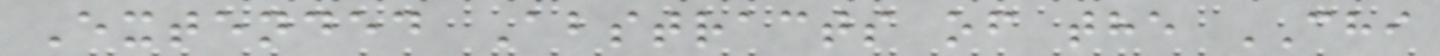Extended Abstracts of the CHI
